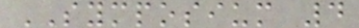SYMPOSIUM 4
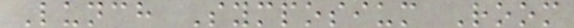Lunch Symposium Room
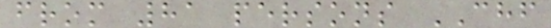from 81 persons CHF
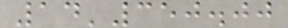14'350.00
